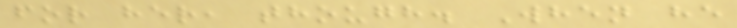for her, though. When he
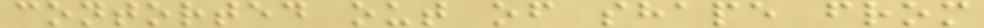contorted out of shape from
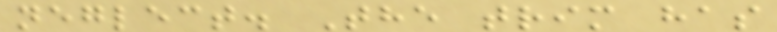neglect. The trim has
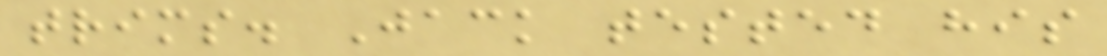trims. Jack tested his
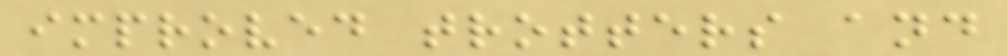improved trotters and
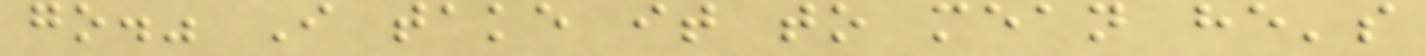go." I take it to mean he's
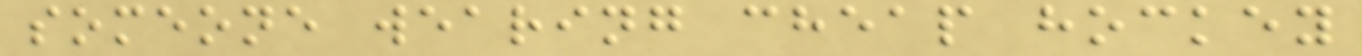someone wearing cheap hockey
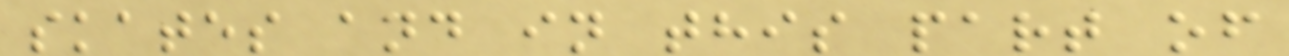skates and in this part of
